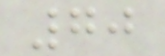70
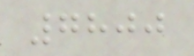7800
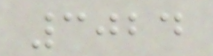3024
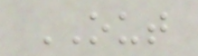OUT
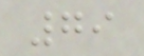79
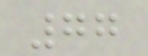77
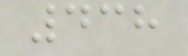438
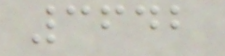3642
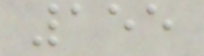155
